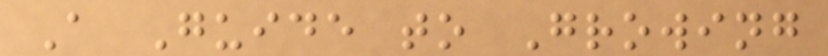A Guide to Growing
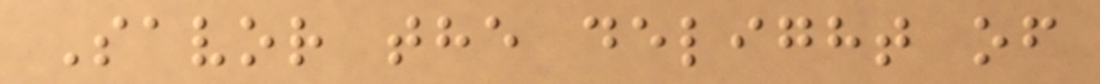Savor the delight of
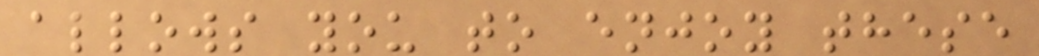allows you to enjoy these
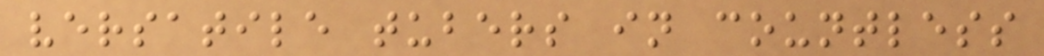versatile tubers in countless
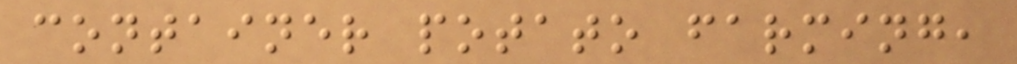container potato farming,
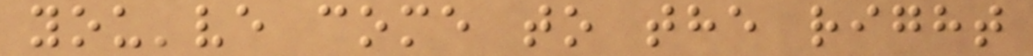you've come to the right
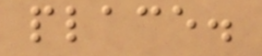place.
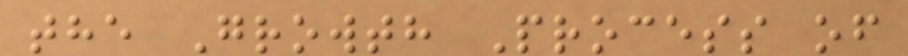the Growth Process of
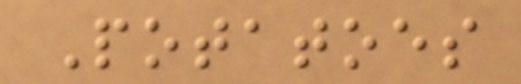Potatoes
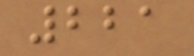221
